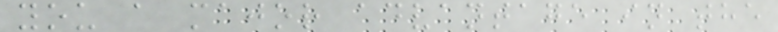you a major advantage in the
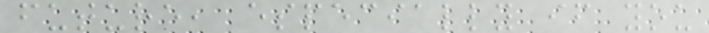future, especially if you
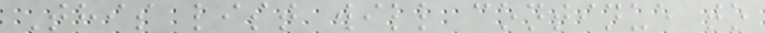This list will continue to
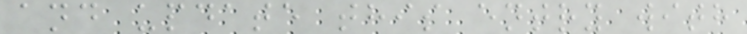and update this entry with
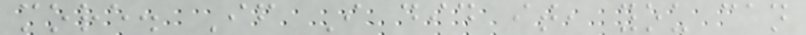more. If I did it, you can
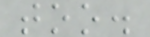too.
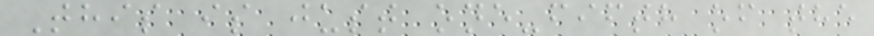This is just one-fifth of the
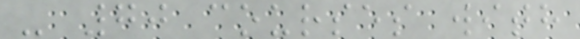- 70 courses with
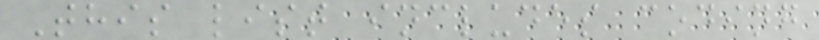This list includes coding
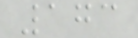173
